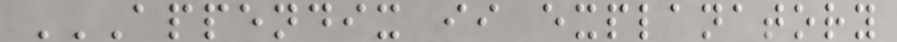APPENDIX II EXPLANATORY
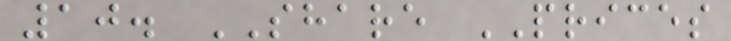10. SHARE PRICES
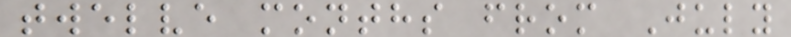twelve months from July
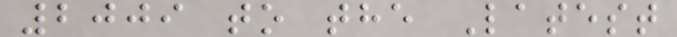2009 to the Latest
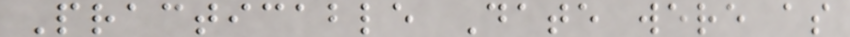Practicable Date were as
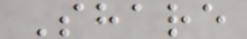Share
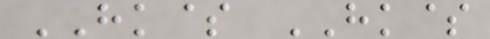HK$ HK$
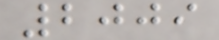2009
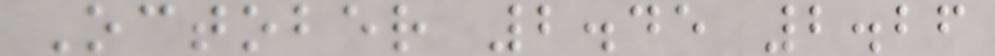October 2.45 2.26
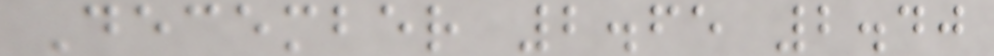December 2.65 2.40
